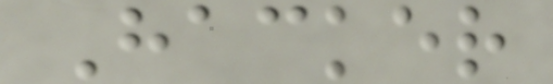Hacker
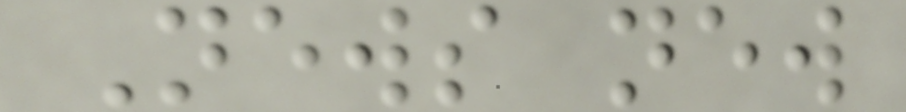News new
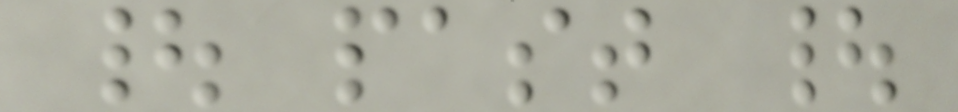| past |
